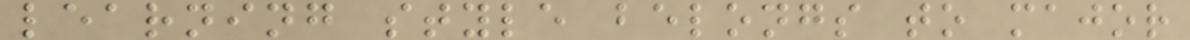learning style belongs to major
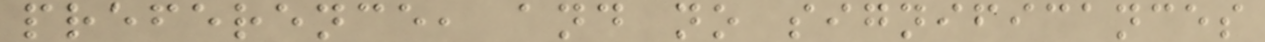preference, and no significances
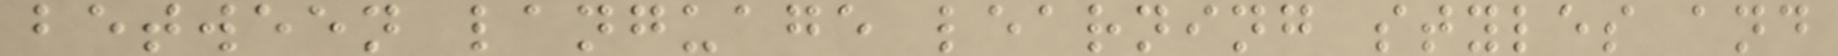between language learning styles and
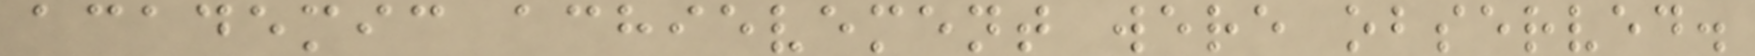academic achievement were observed.
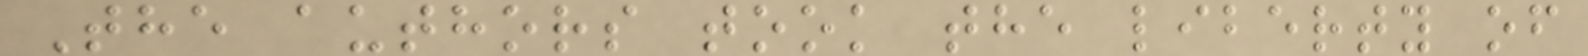The authors took the liberty of
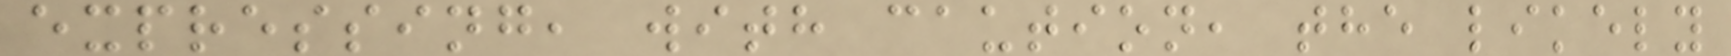expressing, with caution, the likely
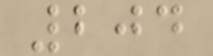204
